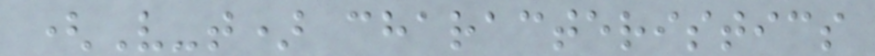(V-t) characteristics
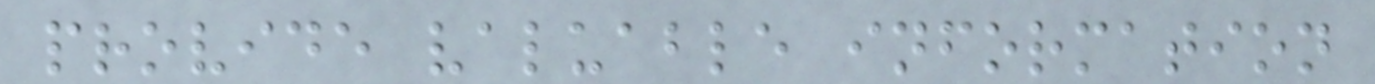provide valuable information
